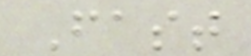Fast
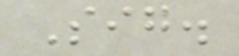Sig.
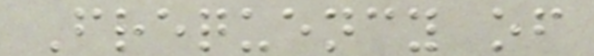Frequency of
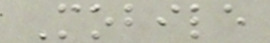Mobile
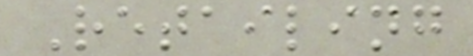Retailing
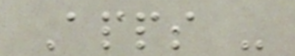Apps -
